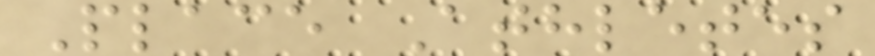Place Athletes
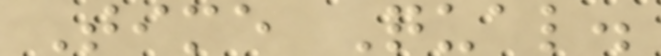Time Qual.
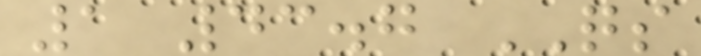1 43.7 QS
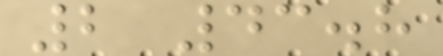2 43.8
